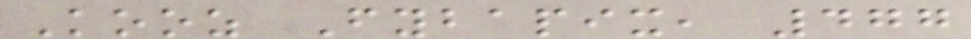Kooz Fybapix, 477
